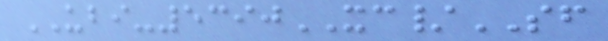UBI-5390XC/SF
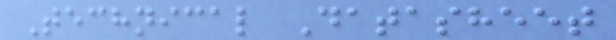Technical Datasheet
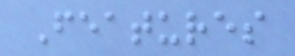Features
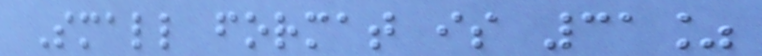Small format is 31%
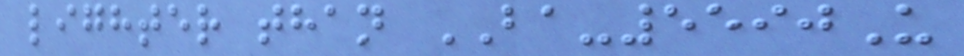lighter than BA-5590U
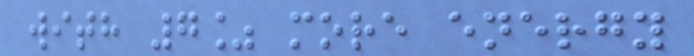with 7% more energy
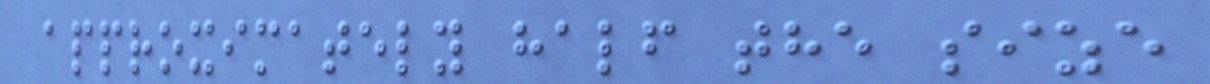approximately half the size
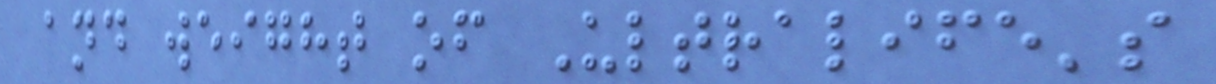and weight of Ultralife's
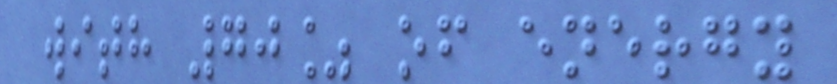with 70% of energy
